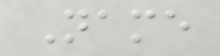Name
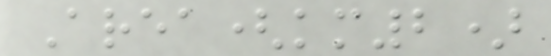Area(km2)
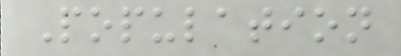Population
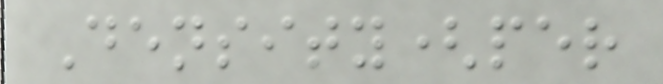Density(per
